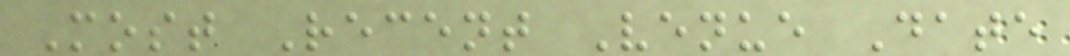Most Recent Venue Date
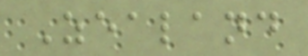Zealand
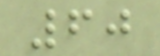60
